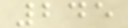245
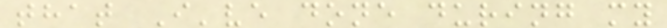that I've done during my
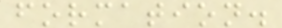formation.
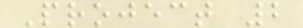Project 2
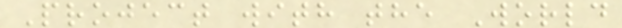Project with the World
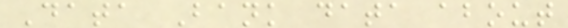Data Bank data about
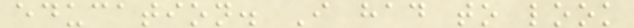education. I had to look
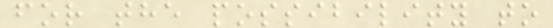for the possibility to
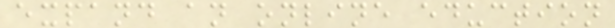expand an online eduction
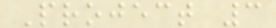Project 3
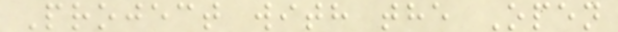Project with the Open
